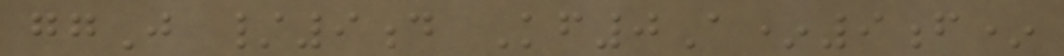ggJ /9d Kf0A*9f*
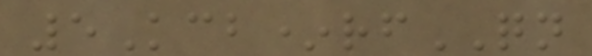5Kcb*rfQN
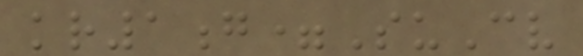kr1g=SuCv
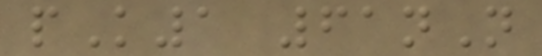pK1 61nN
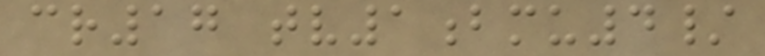cr17 tv1bmu4/
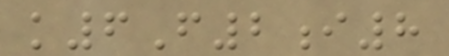k6F2i8
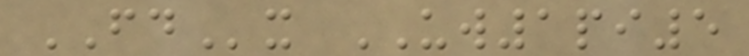FDx UW1pi5
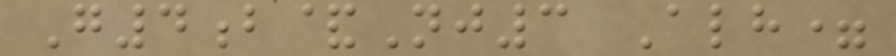G4b&Nj3 Alh=
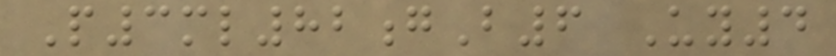P3ml82gB6 Uy4
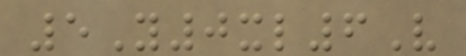5Y0xl6V
